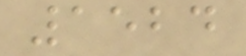1524
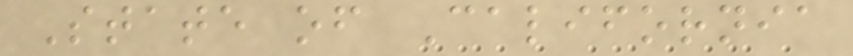State of California
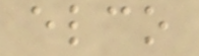elco
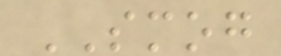SMOG
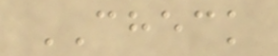CHECK
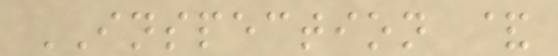INSPECTION &
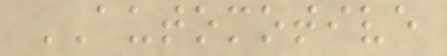AUTOMOTIVE
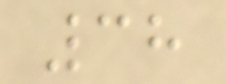38
